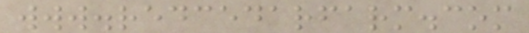www.redcedarfarm.com
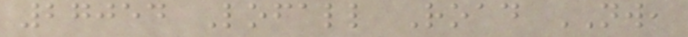27054 Lofall Road NW,
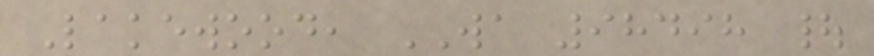Lakewood, WA 98498 |
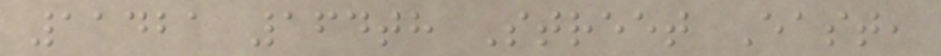11421 164th Street East,
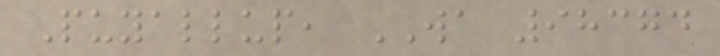Puyallup, WA 98374
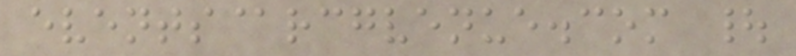events@rcgvenue.com |
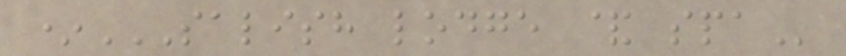*SALISH LODGE & SPA
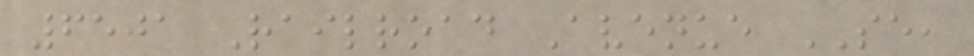6501 Railroad Avenue SE,
